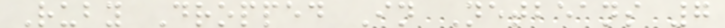Ruby Dropped In Netbeans 7
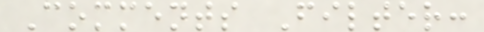Comments Filter:
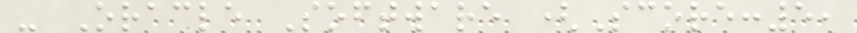- Oracle Software (Score:5,
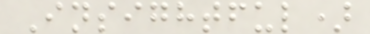Insightful)
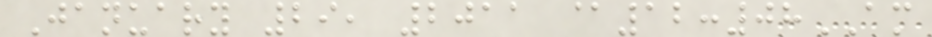January 29, 2011 @12:08AM
